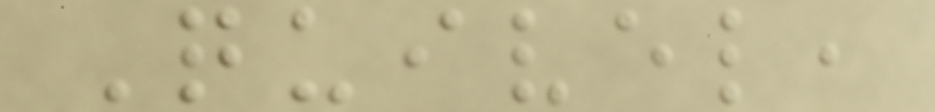Quivel,
